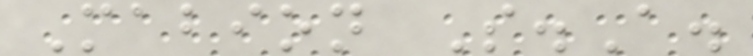Mabion S.A.
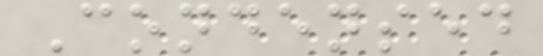Condensed
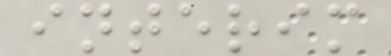interim
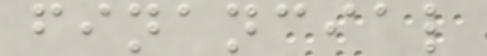financial
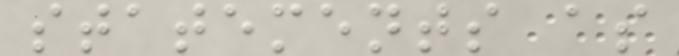statements as
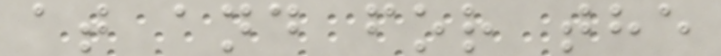at and for the
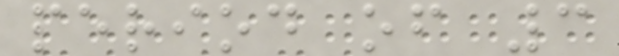period of 3
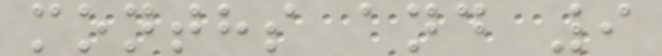months and 9
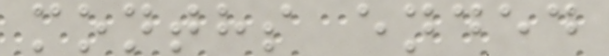months ended
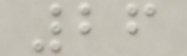26
